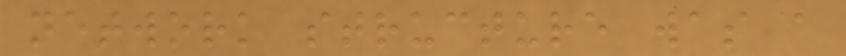network structure was a
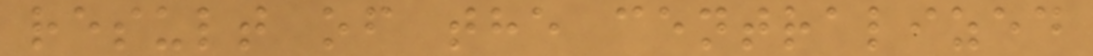result of the centralized
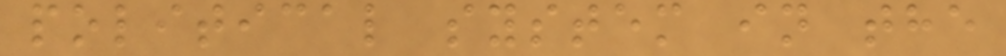political system in the
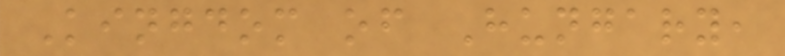Kingdom of Hungary,
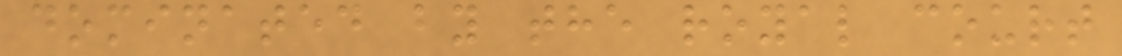dominated by the royal court
